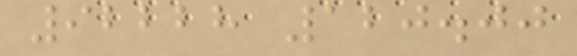92228 120.00
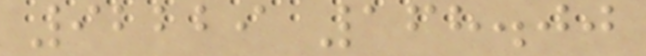92229 168.00
